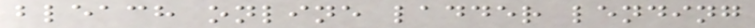bleach online ladder lending
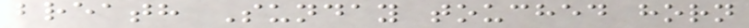breath Sunday touched horn
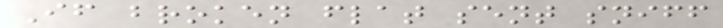If broken flat sent sniff
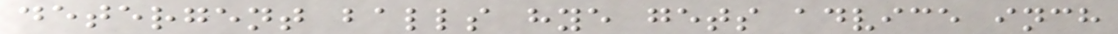detergent balls hye gets advice inch
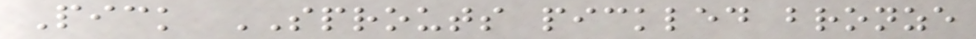Pick SPROUTS pickled bronze
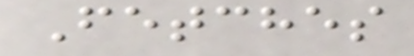Fetches
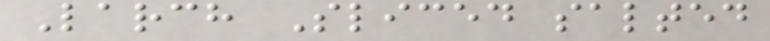Larch Sliced salted
